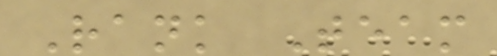Rank Team
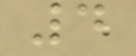4
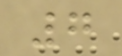7
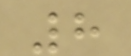8
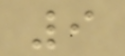9
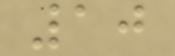10
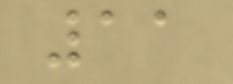11
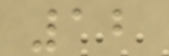12
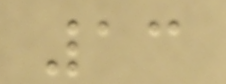13
